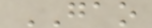GAO
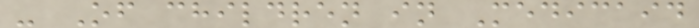- Of children in Medicaid
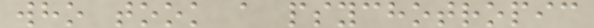who took a psychotropic
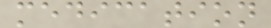medication
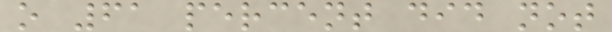o 61 percent did not
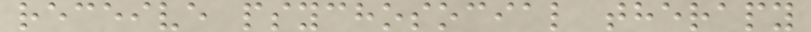receive psychosocial therapy
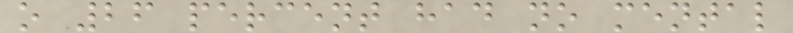o 26 percent had no mental
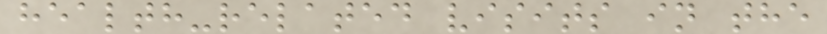health-related visits in the
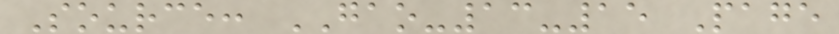Source: GAO-13-15 Page
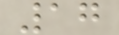17
